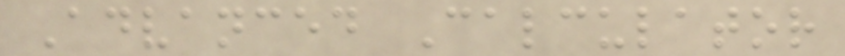Advanced Calculator
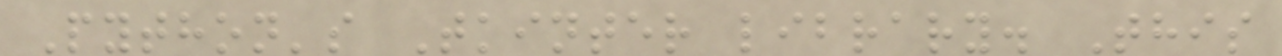Python's Tkinter library. This
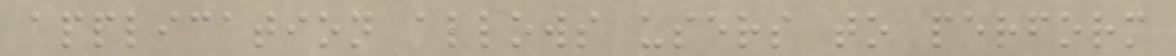application allows users to perform
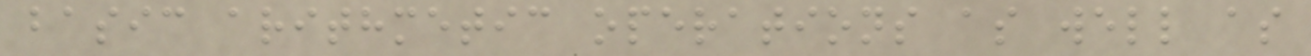basic arithmetic operations as well as
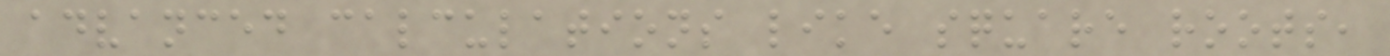advanced calculations like square roots,
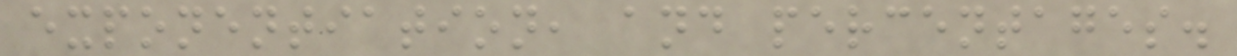exponentiation, and percentages.
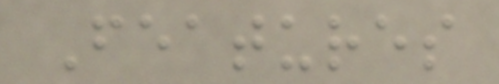Features
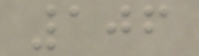106
